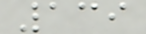139
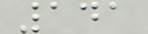141
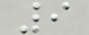9
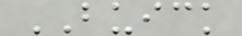BUICK
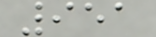951
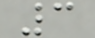3
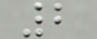2
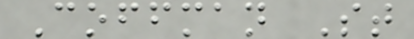Coffman St
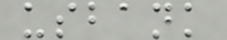usbank
